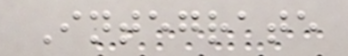Integrate
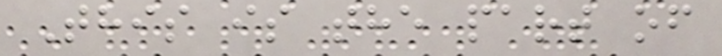This is the part of
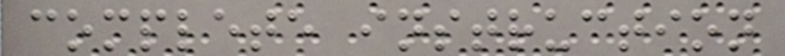complete instruction
